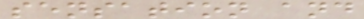sensation and
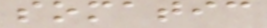somatic
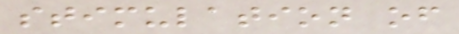stimulation of
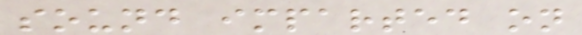sound imparted on
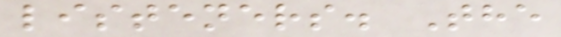listeners. The
